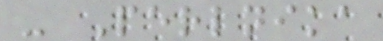- Perlnika
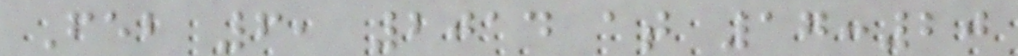Feb 6, 2014 at 17:20
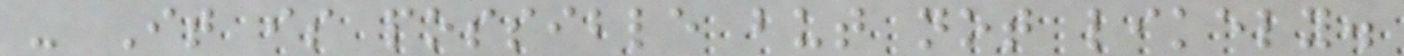- It is possible but not likely.
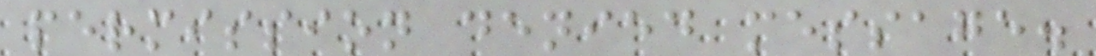permission denied message.
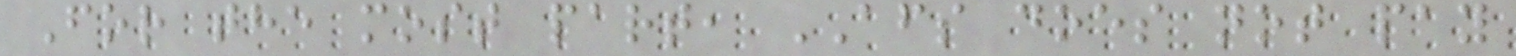For the most part, AFS does not pay
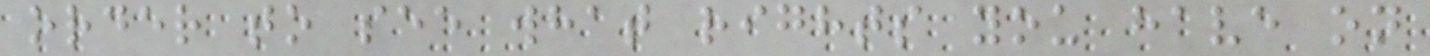order to see what rights you have on
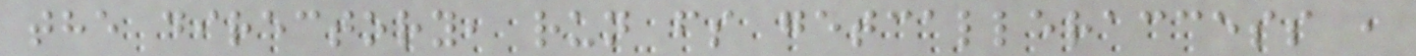the directory, run fs getcalleraccess ,
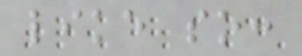like so:
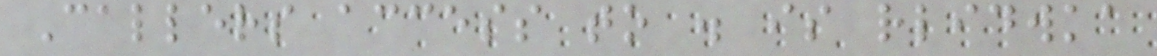Callers access to . is rlidwka
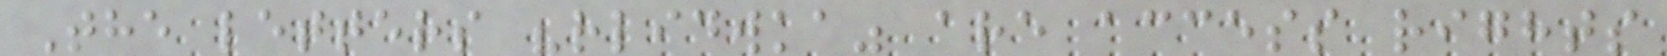The letters "rlidwka" are access rights
